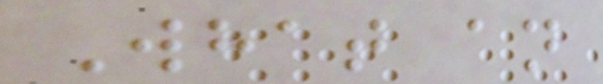What an
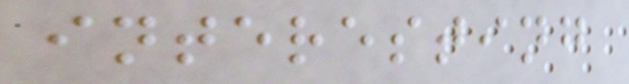interesting
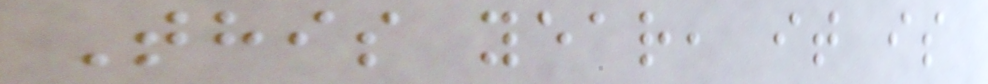This year, it is
